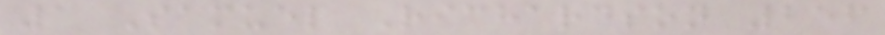1 Samuel Richardson 256
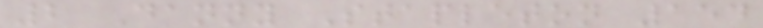2 Danny Stapleton 154
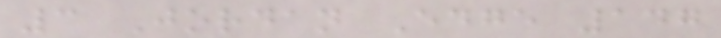3 Jordan Edge 147
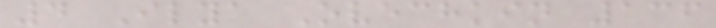4 Ilya Ovechkin 136
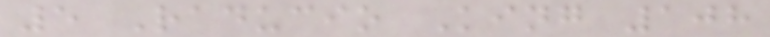5 Raducio King 108
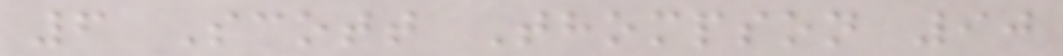6 Scott Thompson 90
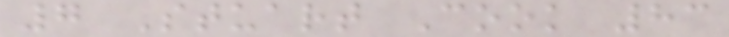7 Stuart Cook 83
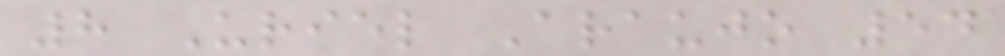8 Uriel Araujo 54
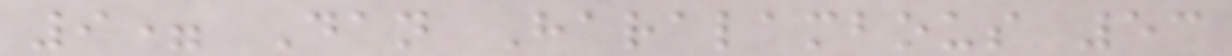9= Dan Haralambous 53
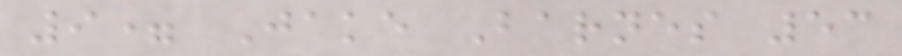9= Jake Barnes 53
